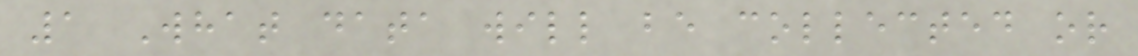1 What data will be collected or
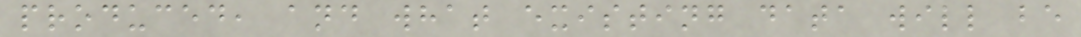produced, and what existing data will be
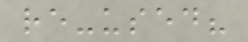re-used?
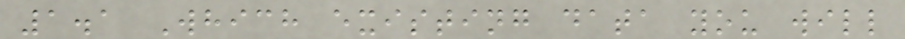1.1 Which existing data you will
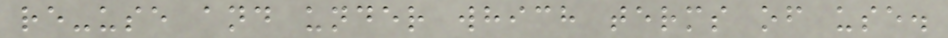re-use and under which terms of use.
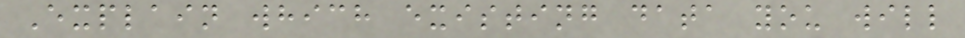Explain which existing data you will
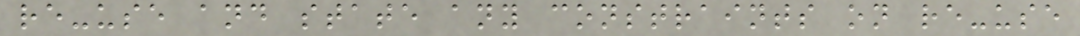re-use and state any constraints on re-use
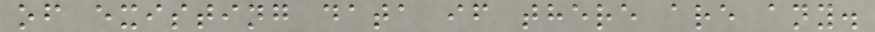of existing data if there are any.
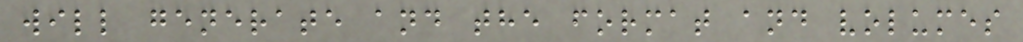will generate and the format and volumes
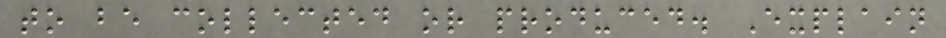to be collected or produced. Explain
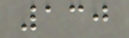130
